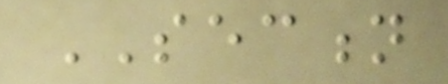SECTION
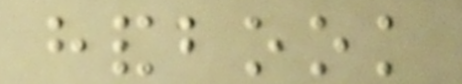handbook
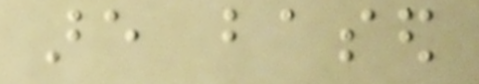are based
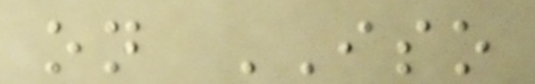on ISO
